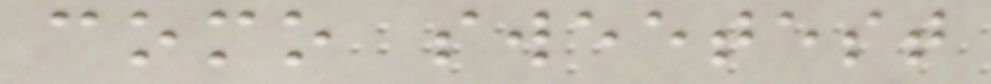como sweetest
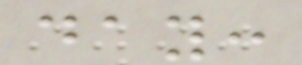day:
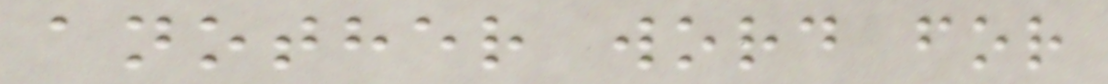another word for
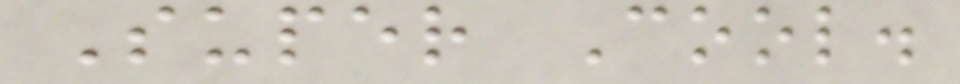Super Cool.
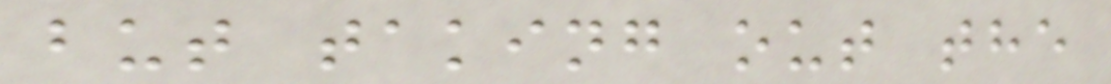but taking out the
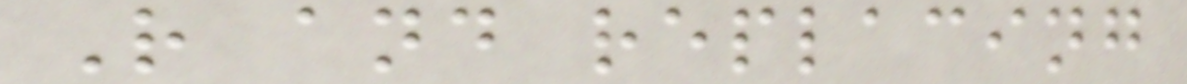R and replacing
